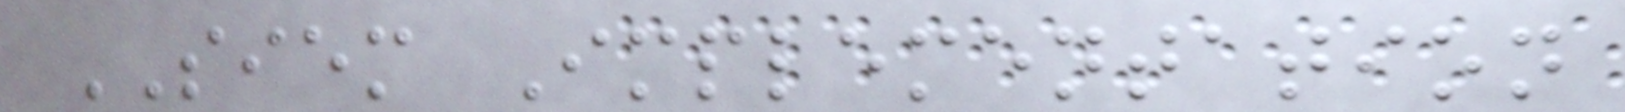SIEM Implementation
